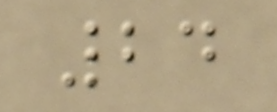24
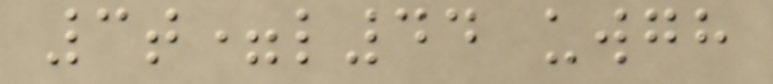3t=l44 uwgh
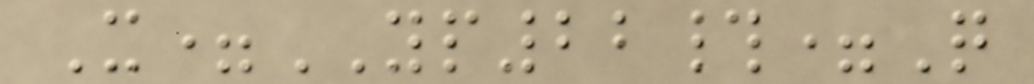X=YP22#=Q
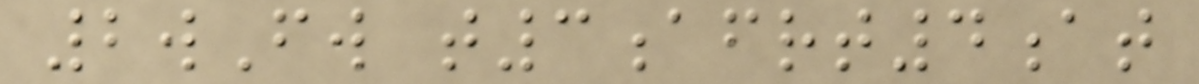2wFw t3afrt4at
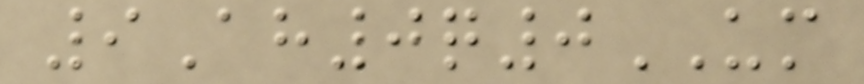9Ah0q0UM
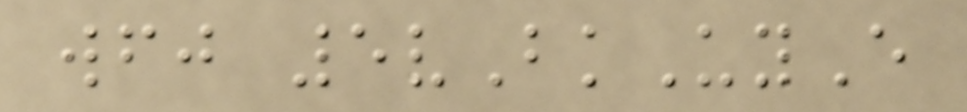wfj 5vBkUyE
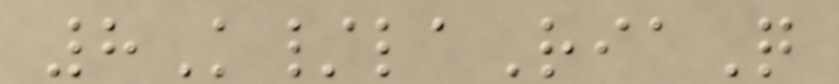8K/laRiaQ
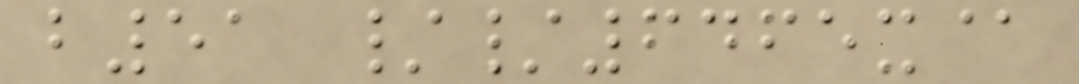b51 //6465x@
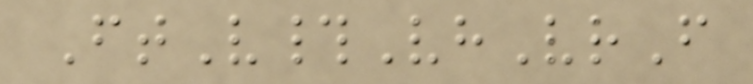FtV#VhVrF
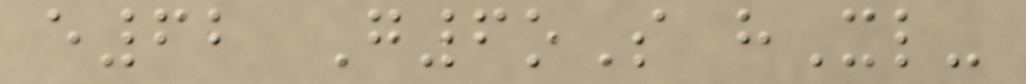e62 G6oS hXl-
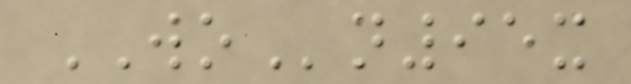WOn95x
